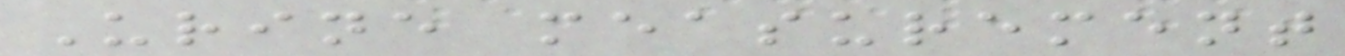Urine measurement
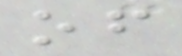of
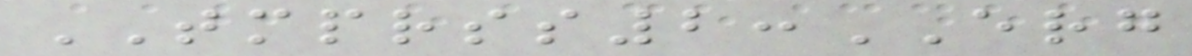TMPRSS2:ERG
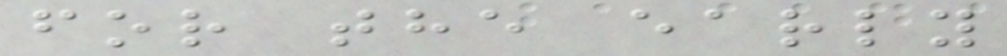for the early
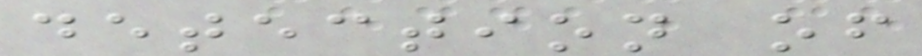detection of
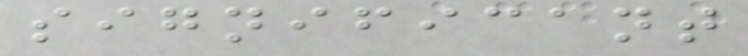significant
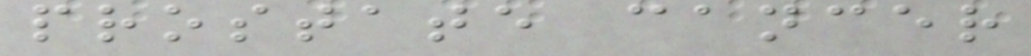prostate cancer
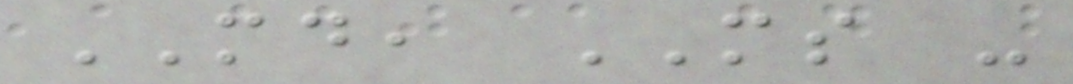MD, MS -
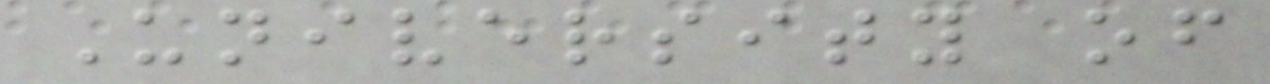University of
